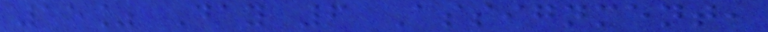15% Day 6 Assignment,
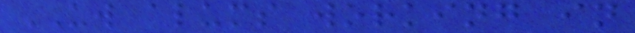UW alums working in
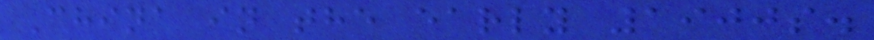China in the early 1900s.
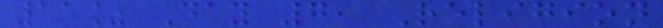11% Day 7, Religion
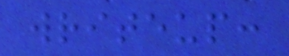writeup:
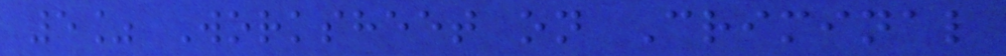5% Worksheet on Criminal
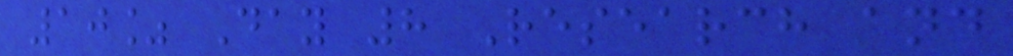10% Day 8 Research and
